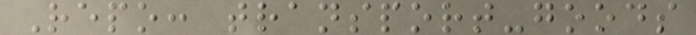Repo: transport-goods
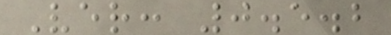Ver: 0.5.2
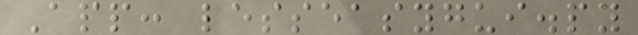App: lesseasygui.py
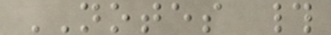NOTES #
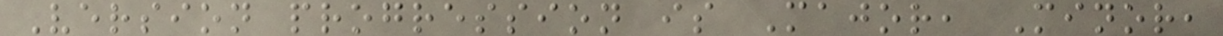Version progression is Major, Minor,
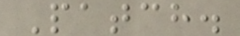Patch.
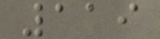119
